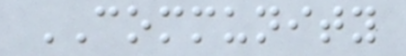COMMUNITY
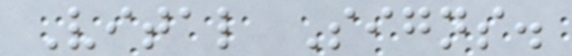Vital Signs.
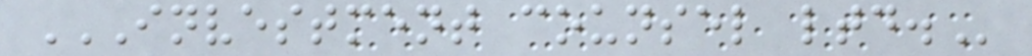INVESTMENT COUNSEL LTD.
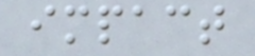impact
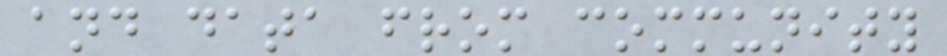and data from community
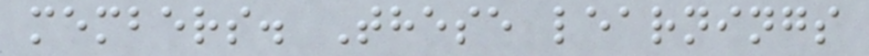members. These learnings
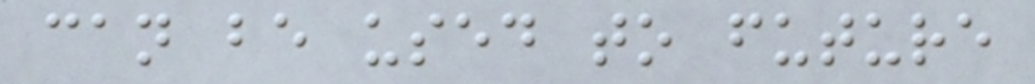can be used to future
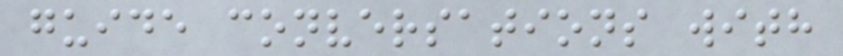guide conversations with
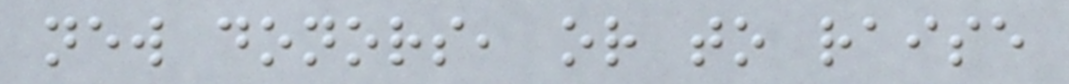new donors, or to raise
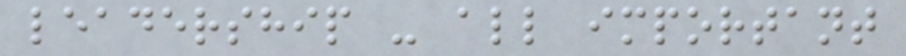leadership - all important
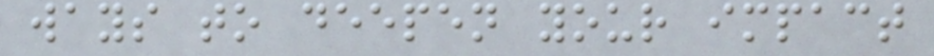ways to deepen your impact
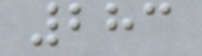283
